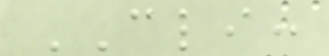CLI:
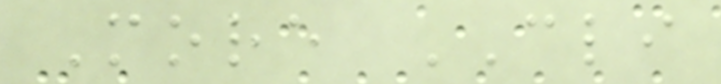More CLI
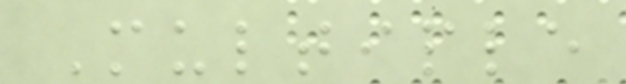Multiple
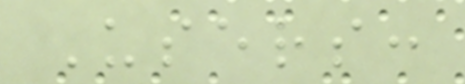Users:
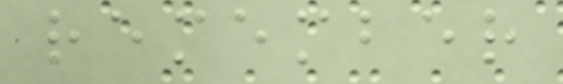remember
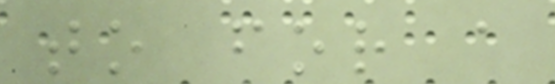to for a
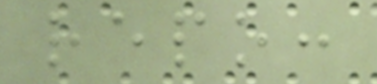repo:
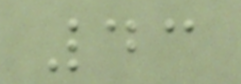43
